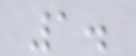1.
